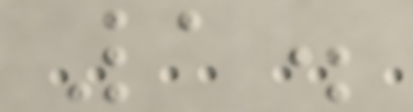1.
